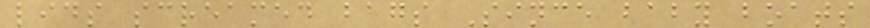lids screamed bags Since baby boats
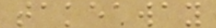takeaway
